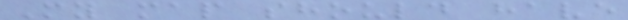My map should have
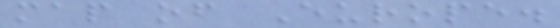map of Europe.
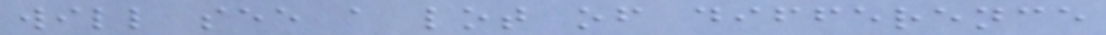will see a lot of difference
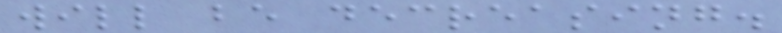will be decreasing.
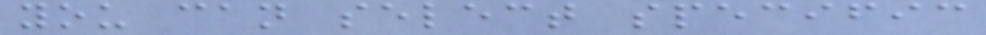you can select specific
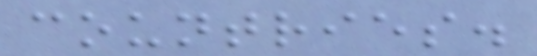countries.
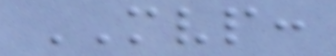MVP:
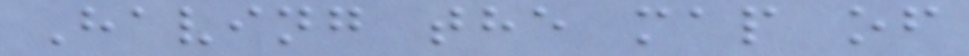Having the map of
